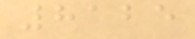8125
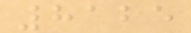8125
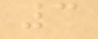3
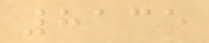8135
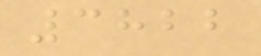3822
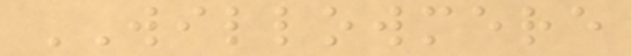WILLOWMERE
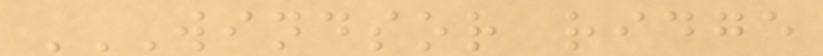WINDSOR RIDGE
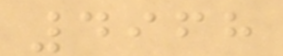4968
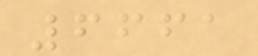6661
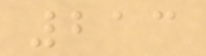213
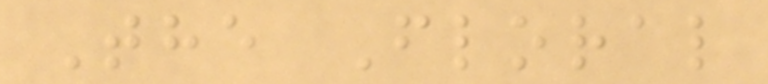The Floral
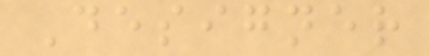Designer
